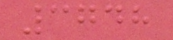3748
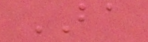BA
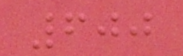600
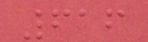616
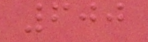600
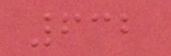632
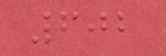602
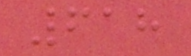618
